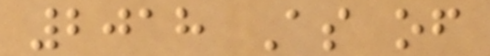2018 As of
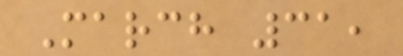March 31,
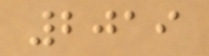2019
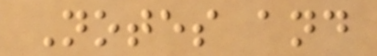Notes and
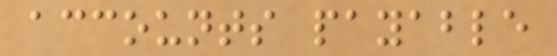accounts payable
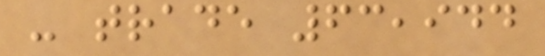- trade 63,944
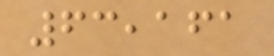63,161
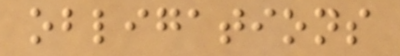obligations
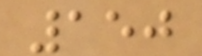150
